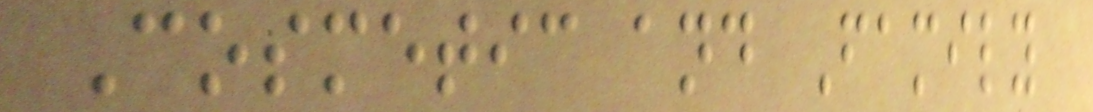Cosmetic and Family
